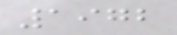1972
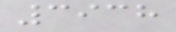3938
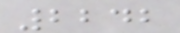2242
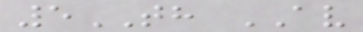5TH AV
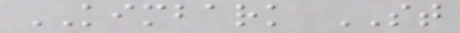KIMBARK ST
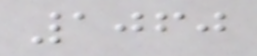1060
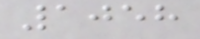1058
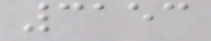3153
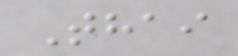Thai
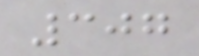307
